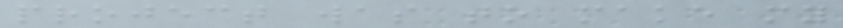project was to make my
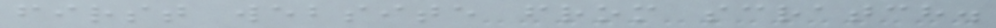first website from scratch.
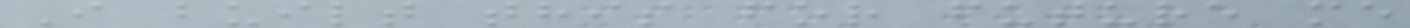I built this for future me
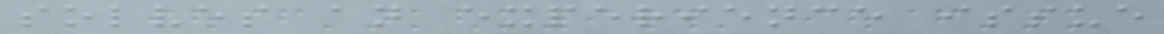solves an experience issue
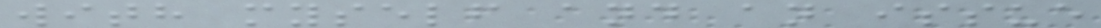with myself and an issue
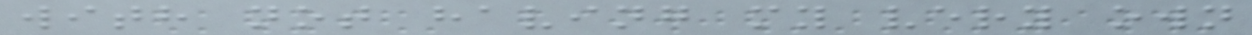with not having my very own
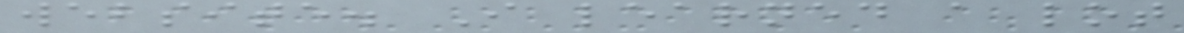website. I learned a lot
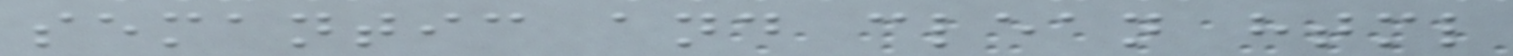semantic and clean html
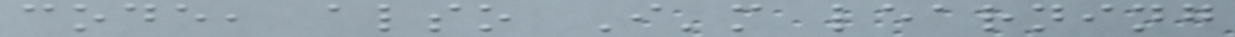code, also I'm learning
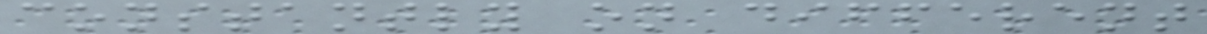constantly on different
